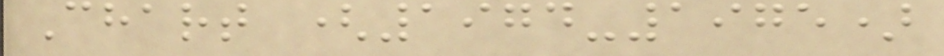Chart (1974-1975)
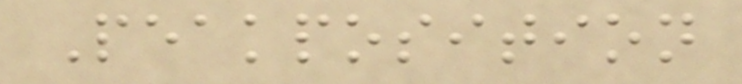Peakposition
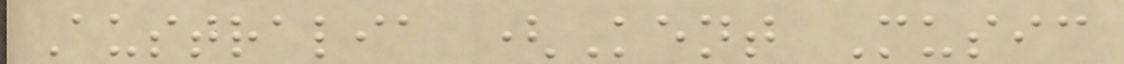Australia (Kent Music
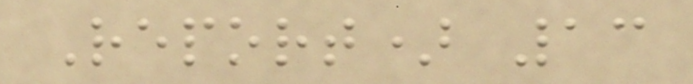Report) 13
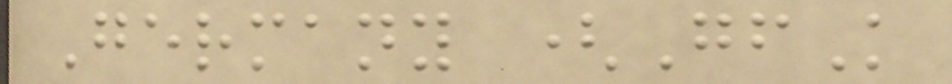Germany (GfK
